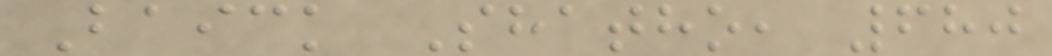Baick Shatho, 680
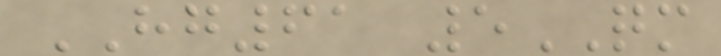HG61 5QM
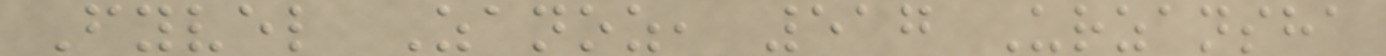Fyvel Zanoz, 517 Urzansha
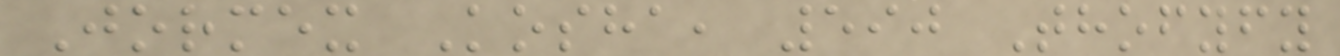Jormex Kosha, 590 Thofyfy
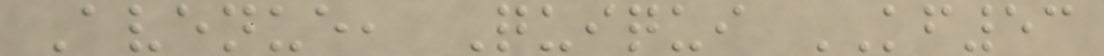Avenue, Quiqui KF53
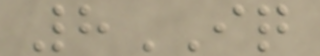8IQ
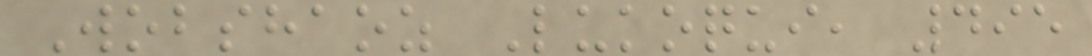Wobshaoz Lukoqui, 495
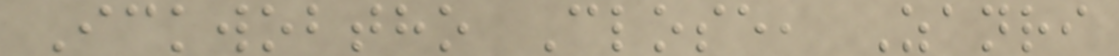Ickwobtho Close, Zanri
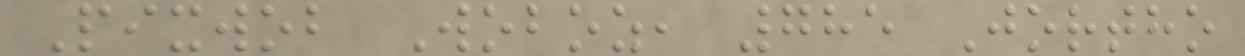Pixwob Woboz, 785 Jortho
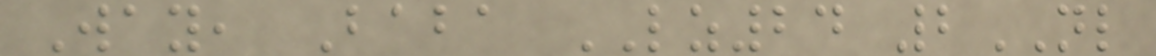Way, Baba LZ24 2NL
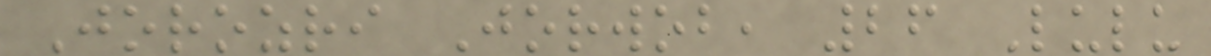Jorozri Jorwob, 26 Lulu
